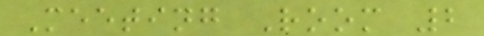Meeting Room 2
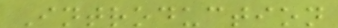Introduction
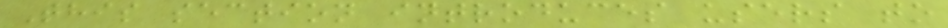This section introduces users to
